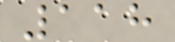118
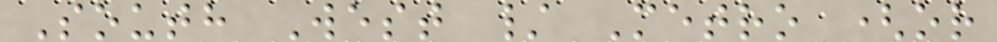South West / Metro (or
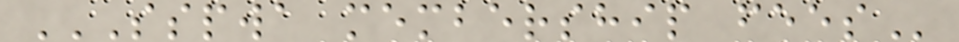SSPWA MEMBERSHIP FEES
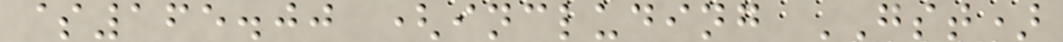$165.00 (including GST)
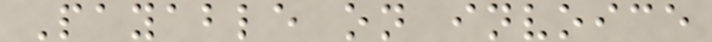Payable on invoice
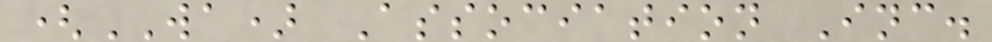(WA) Association Inc.
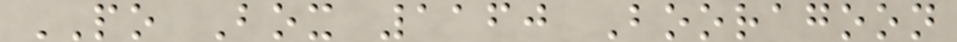PO Box 1160 Booragoon
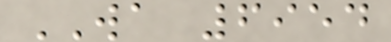WA 6954
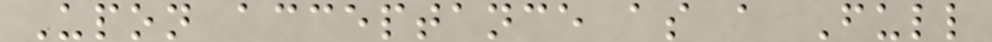Upon acceptance as a Full
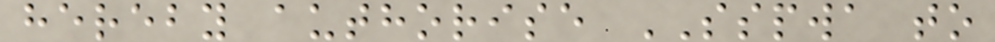hereby authorise SSPWA to
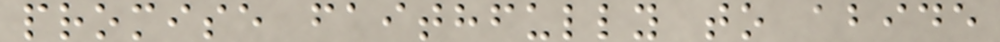promise faithfully to abide
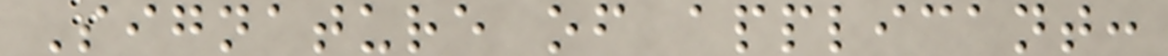Signature of applicant:
